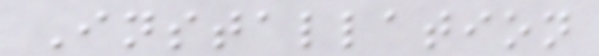Installation
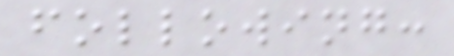following:
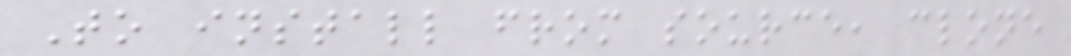To install from source, clone
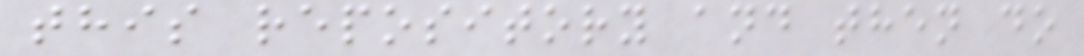this repository and then do
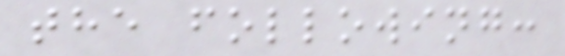the following:
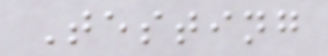Testing
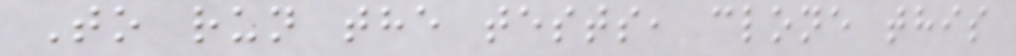To run the tests, clone this
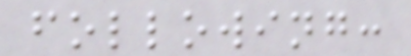following:
